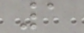1
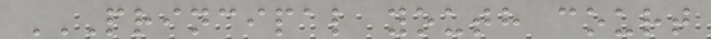PRINCIPAL YOUTH COURT
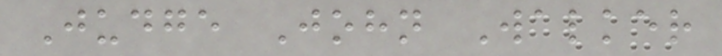Judge John Walker
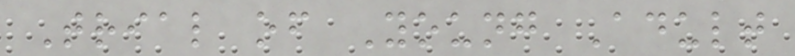Trial of Young Adult
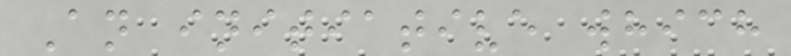An initiative which
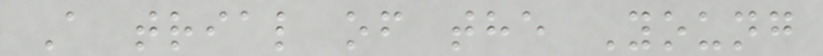A trial of the Young
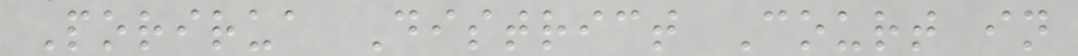Porirua District Court in
